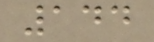144
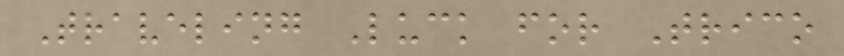Traveling Luck for Trico
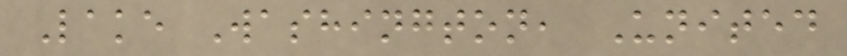Lake Washington, United
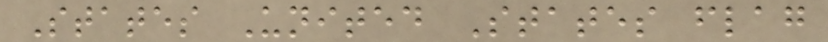States United States flag
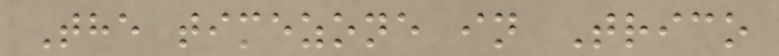The timezone in Trico
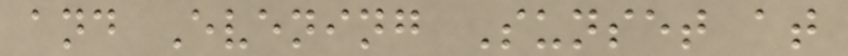and Evening Sunset at
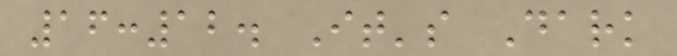16:12. It's Dark
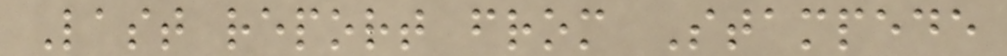Last report from Stampede
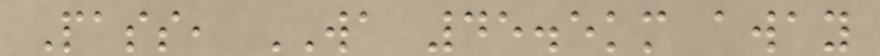Pass, WA 45.5km away
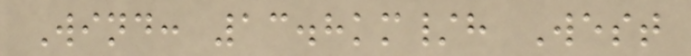Wind: 13.8km/h West
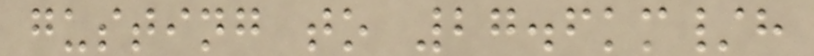gusting to 27.6km/h
